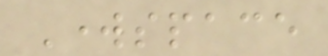Workspace
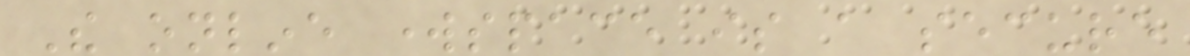The online workspace is a secure
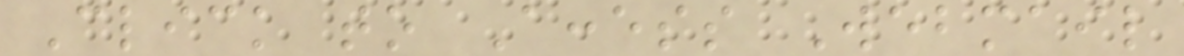Click to Access Webmail
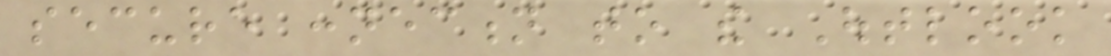secure connection to the Outlook
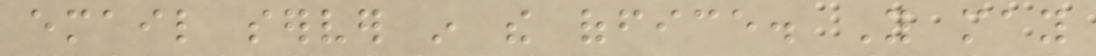email server in the office. You may
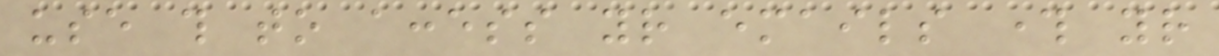use this to access your emails through your
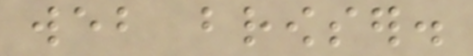web browser.
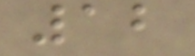12
